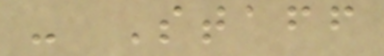- Staff
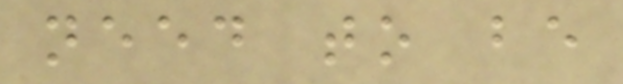need to be
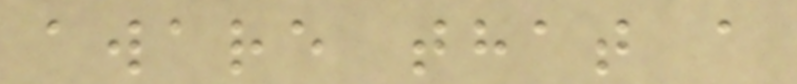aware that a
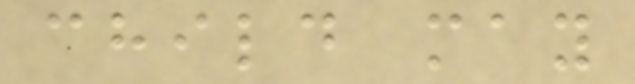child may
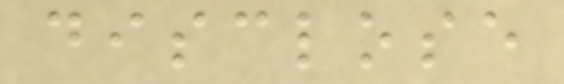disclose
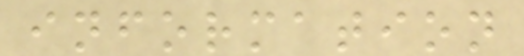information
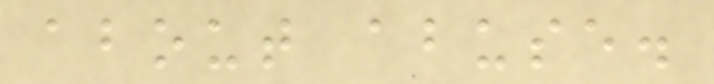about abuse.
